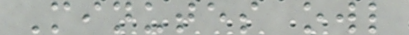Minutes owl
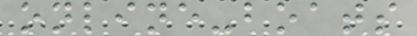online-boats
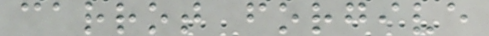carrot forgive
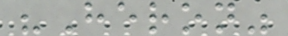"Heron"
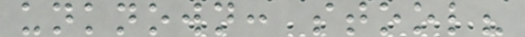unknown: stool?
